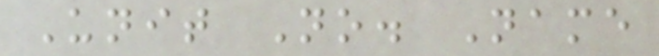Unit No. Name
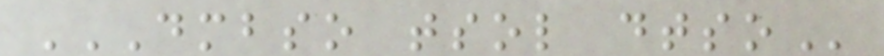DMBSO TSOL DTSO
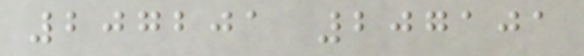207201 207101
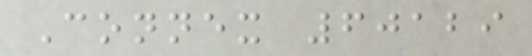Connex 60129
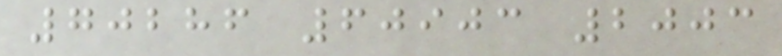70286 60903 2003
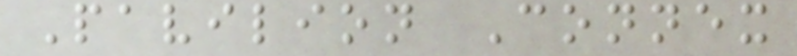Pavilion Connex
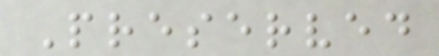Preserved
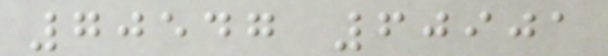70547 60901
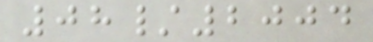08/2004
